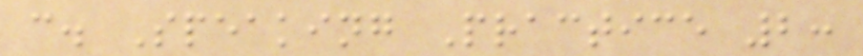c. Speaking Practice 2:
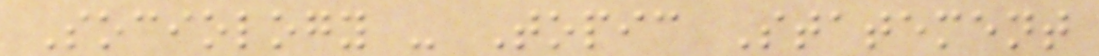Sociology - Topic Statement
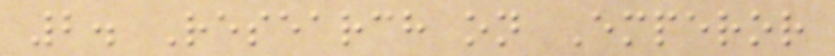2. Research on Emperor
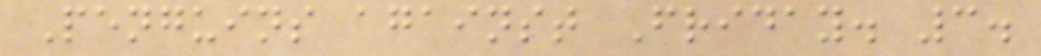Penguins against Friday. 3.
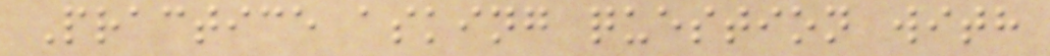Practice asking question with
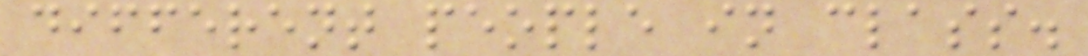different people in class.
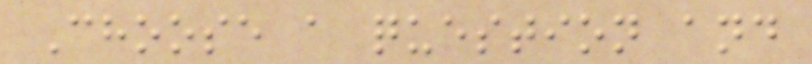Choose a question and
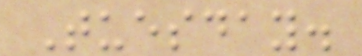Tuesday.
